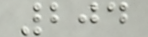204
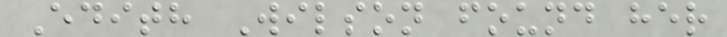Edith Wilson found her
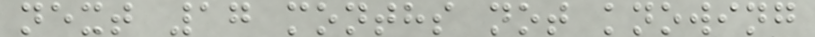next 17 months not knowing
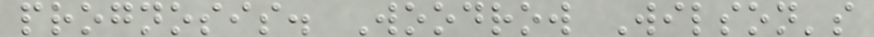prognosis. Woodrow Wilson's
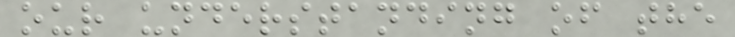our understanding of the
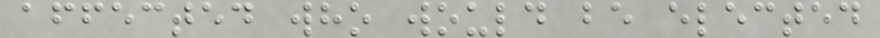affected who would be elected
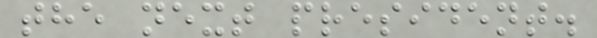the next president.
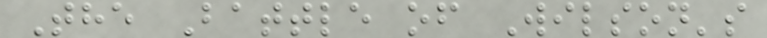The Battle of Wilson's
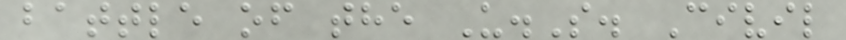battle of the U.S. Civil
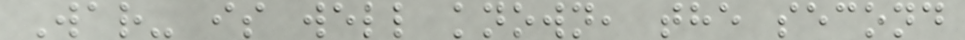War- is well known, the second
